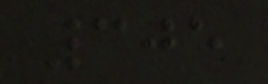305
